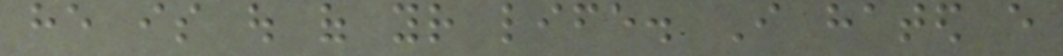he is out of your life. I hated every
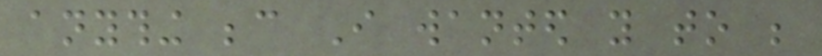anything because I wanted you to be
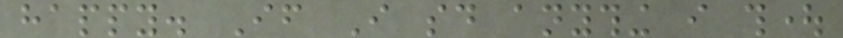happy. If I said anything i thought
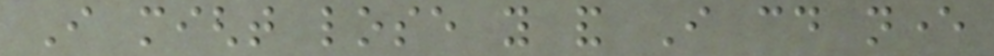I might lose you and I could never
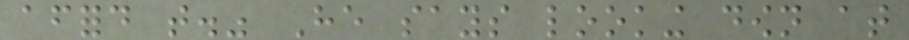afford that." He says looking down at
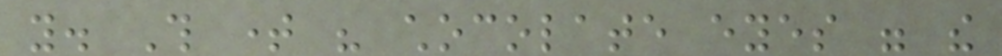you. This time his chocolate eyes were the
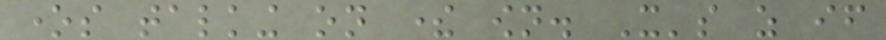ones talking on there own. It's as if
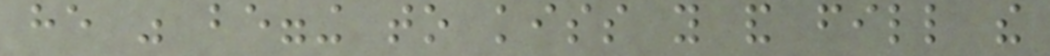he was begging to kiss you and fill the
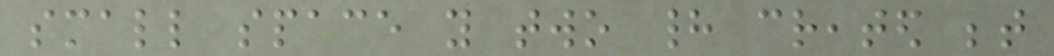small space you two had created between
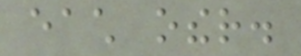each other.
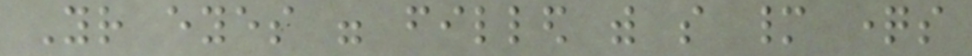Your eyes were filled with so many questions
